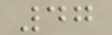47
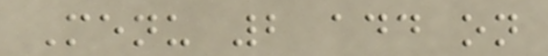Menu 2 add on
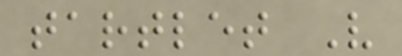tartlet V
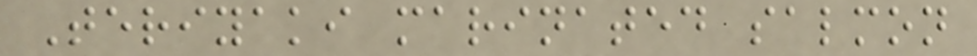Teriyaki marinated salmon
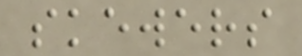skewers
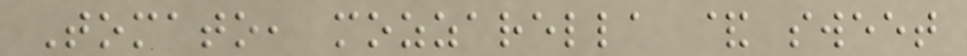Tomato, mozzarella & sweet
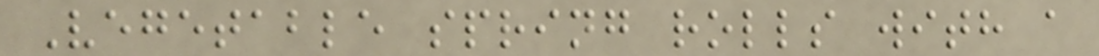Vegetable spring rolls with a
